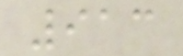913
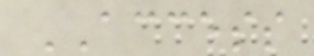ACCESS
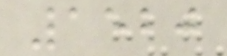1520
